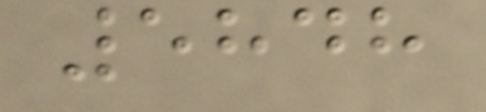5848
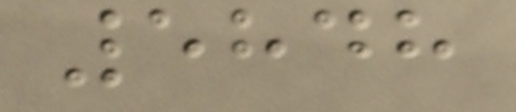5848
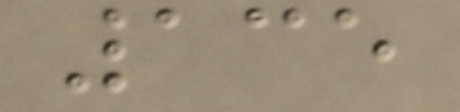135
